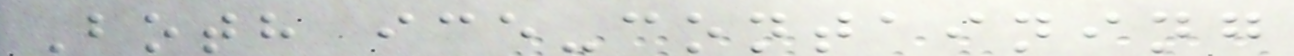Both ice-containing
